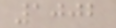1002
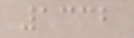1332
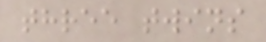three twins
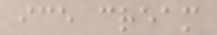ice cream
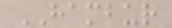HAMBUR
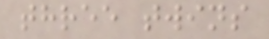three twins
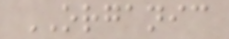ORGANIC
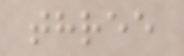three
